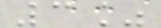3%
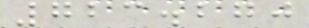723.270
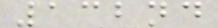132nd
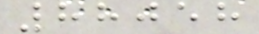88058
